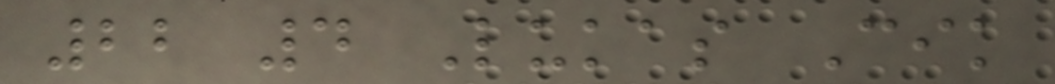22 4 Lukas Cik
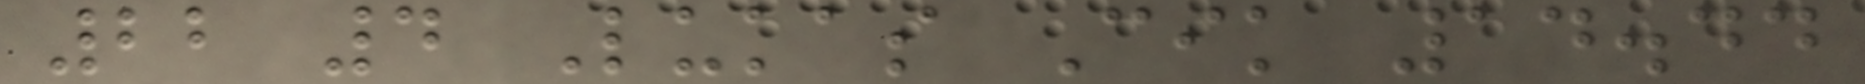22 4 Lukas Cik 14.44
